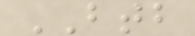BTB
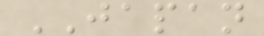JAPAN
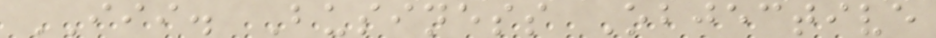III. Business Objective
